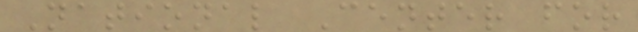National Center for
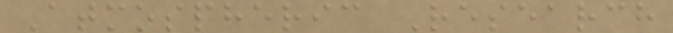Atmospheric Research
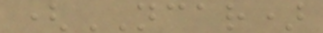(NCAR)
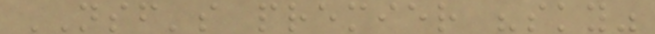NSF's premier "sky"
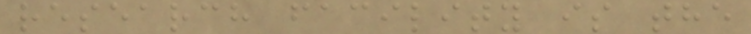research facility is the
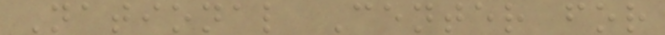National Center for
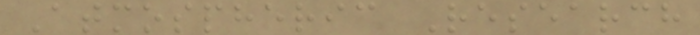Atmospheric Research
